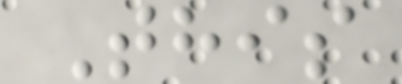This
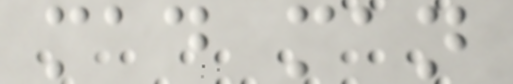mad man
